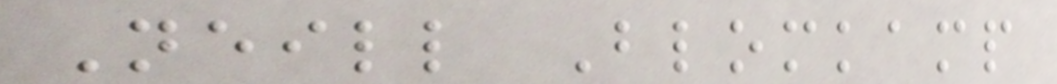Neill Blomkamp
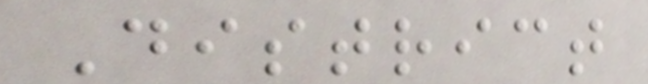District
